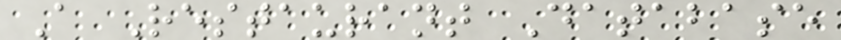A Restaurant Database
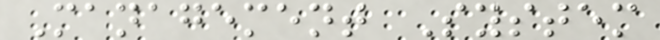Management System
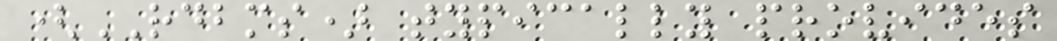(RDBMS) typically provides
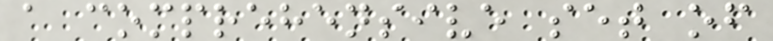a comprehensive set of
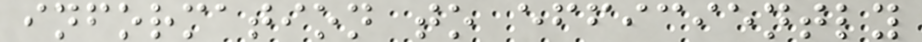information to efficiently
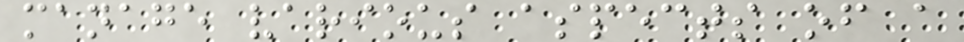manage various aspects of a
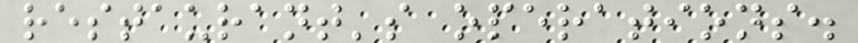restaurant's operations.
